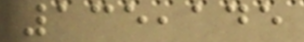135,145
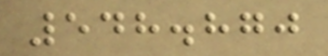548.870
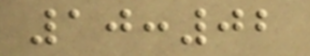10:02
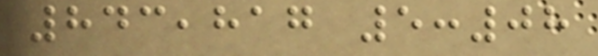843,817 5:08
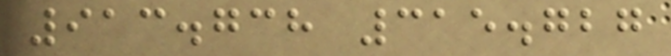913.738 315.727
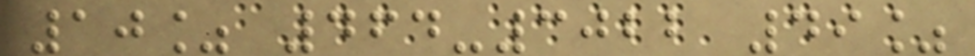10% 464-3022 49%
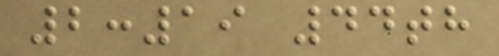2:19 44th
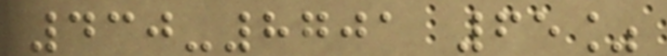430-8701 65%
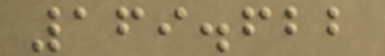169.622
